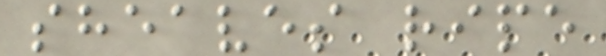sheaves ripe
